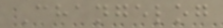Changelog
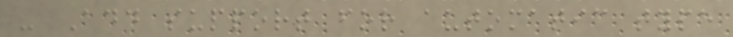- Add support for automatic type
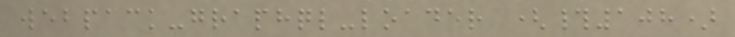webpack-graphql-loader (#108)
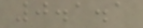0.1.1
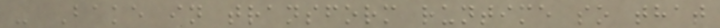- Bake in transform runtime so that
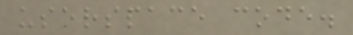userspace code.
